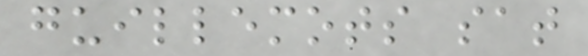guillemots sat
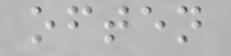often
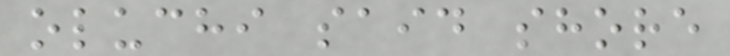oluchi said shore
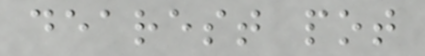dearest pot
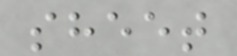sheet
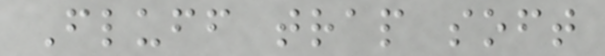Fluff trap soft
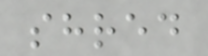shred
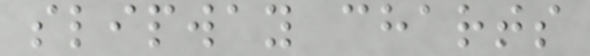slipway charts
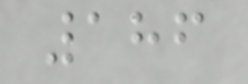186
